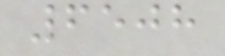6508
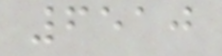6510
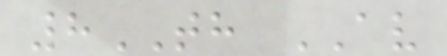8TH AV
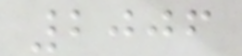2006
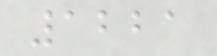1221
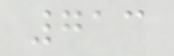713
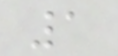1
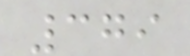379
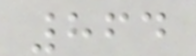864
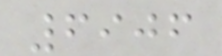6906
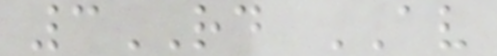3RD AV
